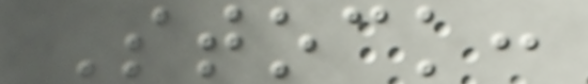Stock:
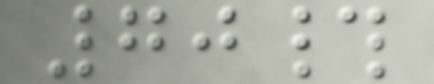70#
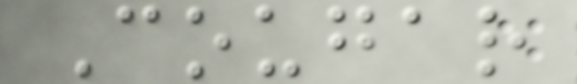Cougar
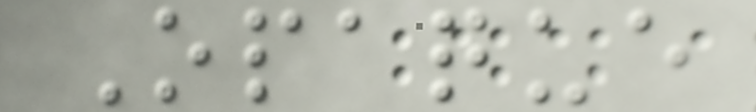Opaque
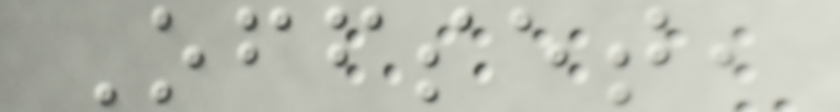Offset,
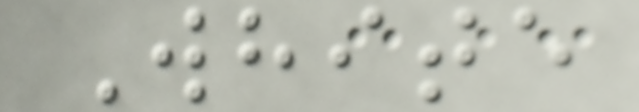White
